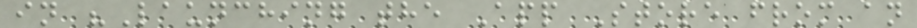in "Launching the App Store from an
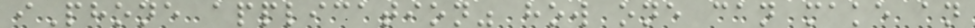iPhone application" how one can make an
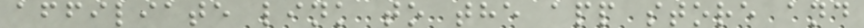affiliate link to the app store and
